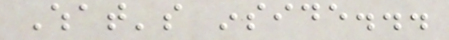What's inside...
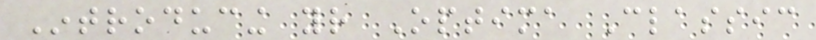Introducing your Optima Classic
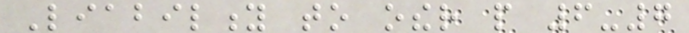Liability to other people 6-7
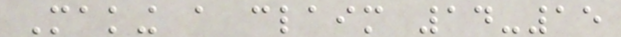Making a claim 14-15
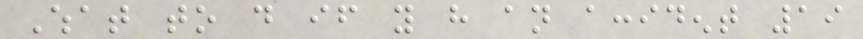What to do if you have an accident 19
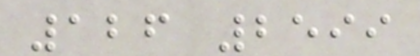126 2599
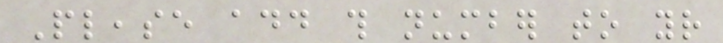Please add this number to your
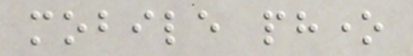mobile phone
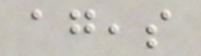ageas
